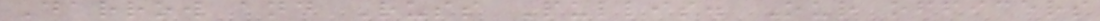Darrow and Russ Pullis. Our officers
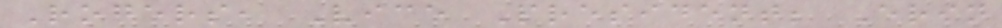Rogers, Vice President; Erin
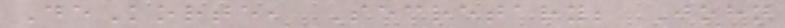DeKorte, Secretary; John
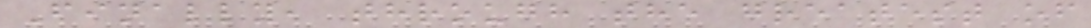Finally, through the greatest of
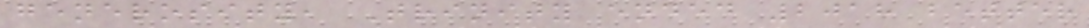generosity, Trinity ended 2018 better
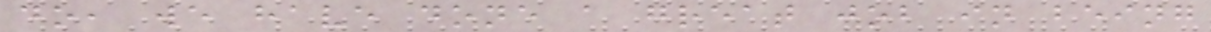do, we have done a great job in being
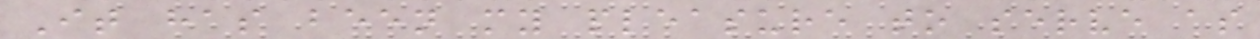It has been my pleasure to serve as
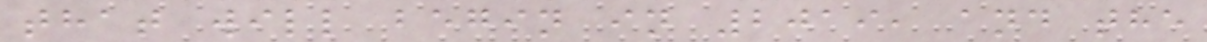that will begin in 2019, and the
